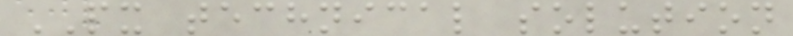PX technical solution
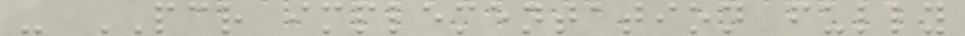- PCR implementation fully
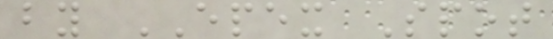by EPEX Spot
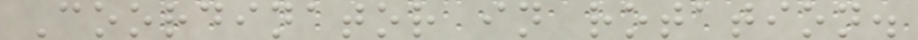Coordinator in rotation.
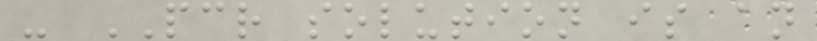- PCR solution is an
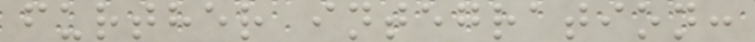further integration:
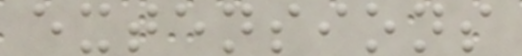extensions
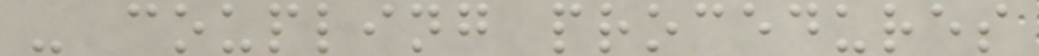- coupling procedures
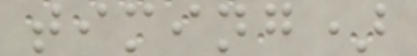timing)
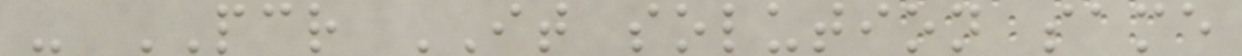- PCR IT solution same
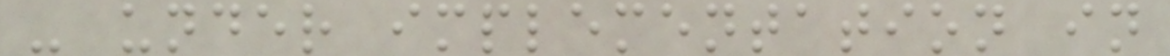- under implementation in
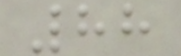88
